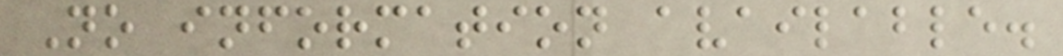No information available.
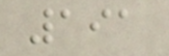191
